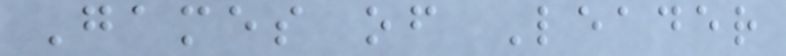Games of Leader
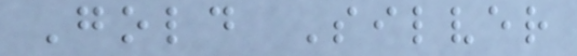Gold Silver
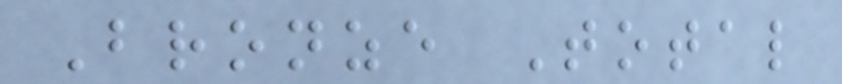Bronze Total
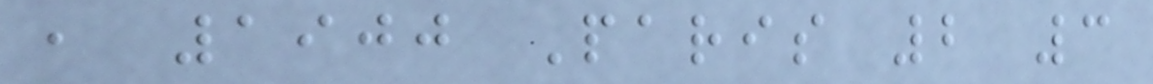, 1900 Paris 2 3
